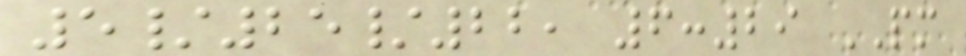5/25/22, 6:29 PM
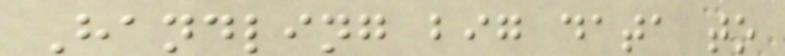Handling big data to
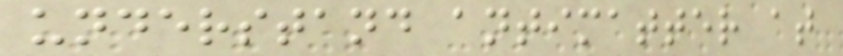understand antimatter at
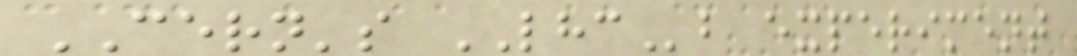CERN's LHCb experiment
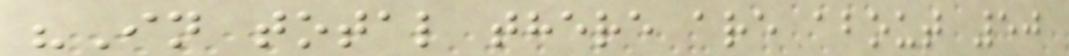"In total there are about 50
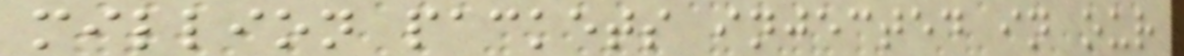million packets injected in our
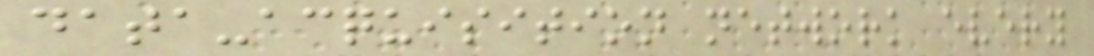data-acquisition network every
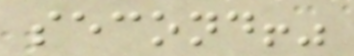second!"
